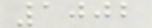1002
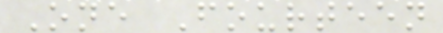One Fourteen
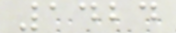1424
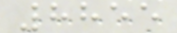8855
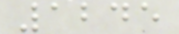1245
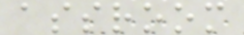assroom
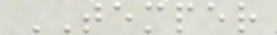TEMPER
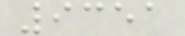9351
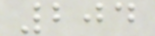204
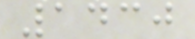1430
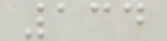134
